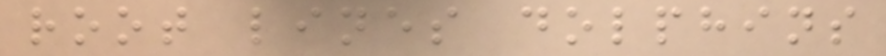root lines dolphins
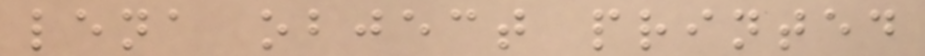lena object printed
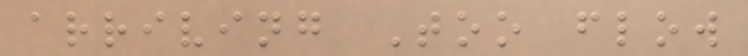arriving Too flow
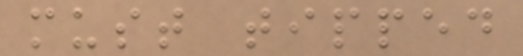must tipped
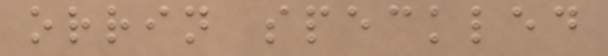orrin speckled
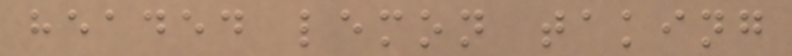headed lemon taking
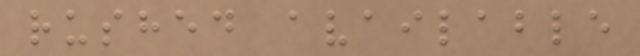rushed available
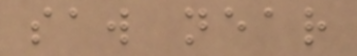saw near
